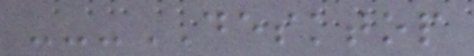---DESKTOP
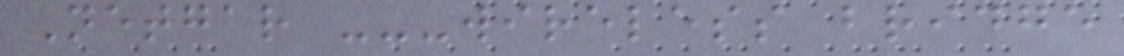Netgar ---wireless bridge
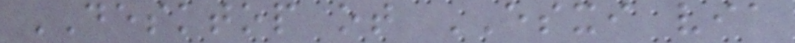DESKTOP ot ESXI via
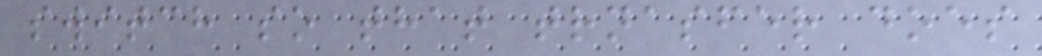switch so that trnasfer does
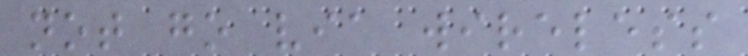not go via wireless
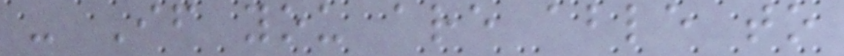- If you are able to
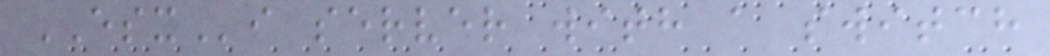ESXi server with a switch
